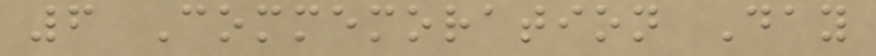6 Commemoration Day
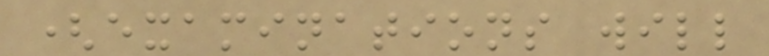(examinations will
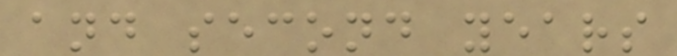and second years
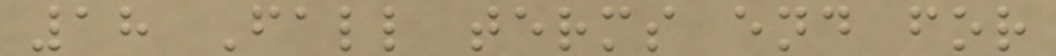18 Fall terms end for
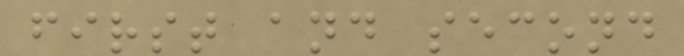first and second
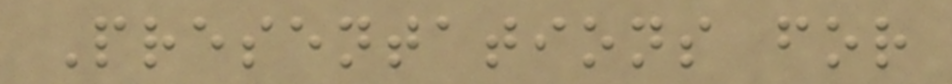Presentations for
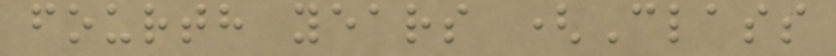fourth years (Class
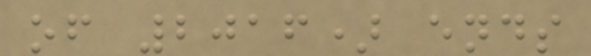of 2016) ends
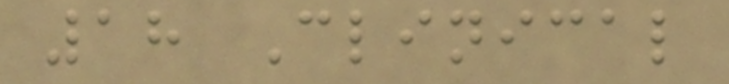18 Clinical
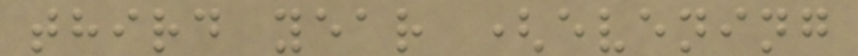third year (evening
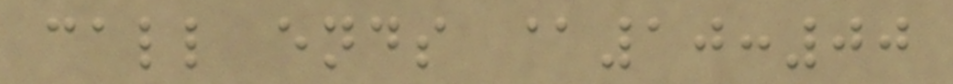call ends @10:00
